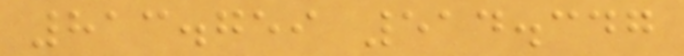813.759 514.347
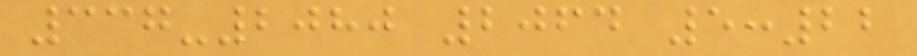337-2080 2064 5:22
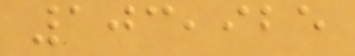103,925
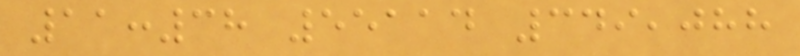11:38 55114 349,088
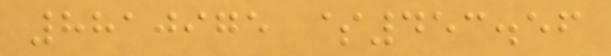8810975 $453.56
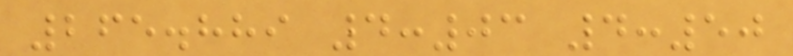265.889 4:03 4:50
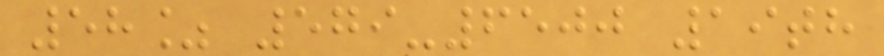58% 579-6500 19th
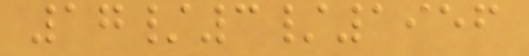17/3/1956
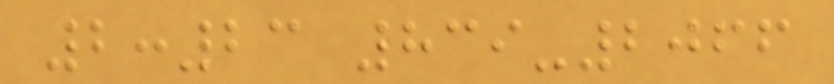2:23 839-2066
